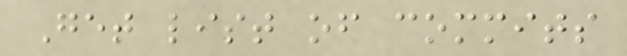Get list of commits
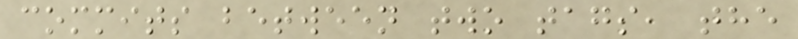commits between two tags, the
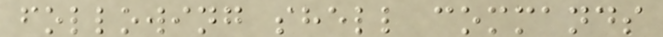following shell commands
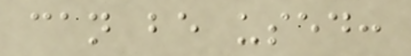can be used:
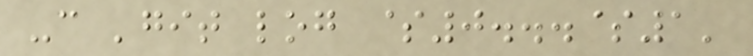-c 'git log $0...$1'
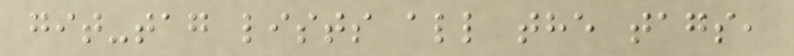git-tag lists all the tags,
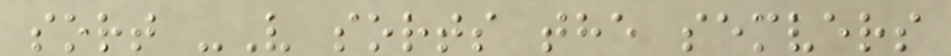sort -V sorts the semvers
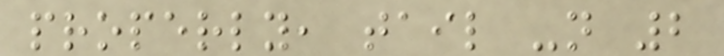properly, tail -n 2
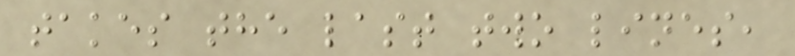takes the last two lines,
